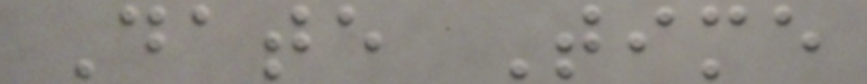Date Time
